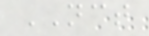NCT
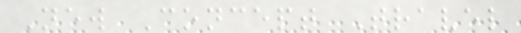New Concept Travel
